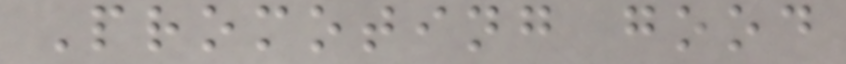Promoting good
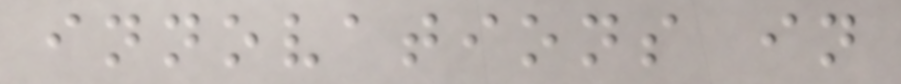innovations in
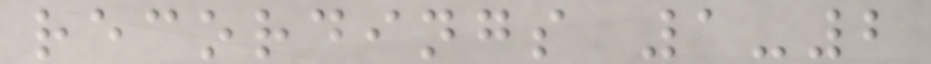recordings 1-2
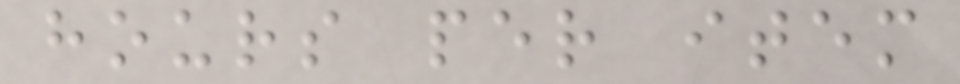hours per item
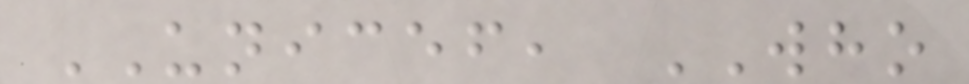UNICEF, WHO
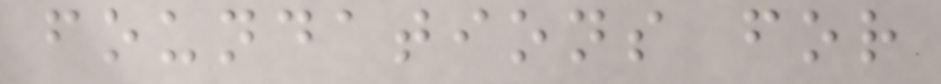foundations for
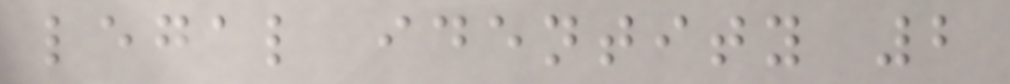legal identity 2
